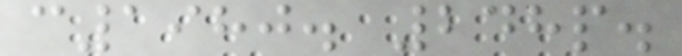c1980. 248p.
